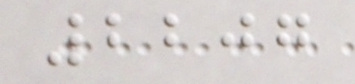2207
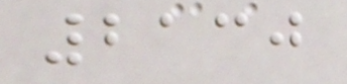2130
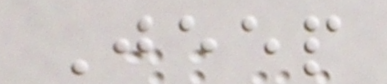Jeep
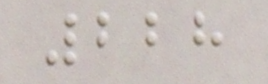228
